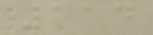114
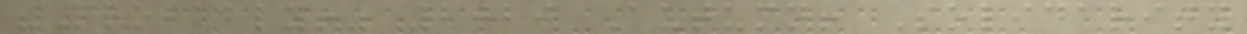"Probably!" 2020 Autumn! Solidarity
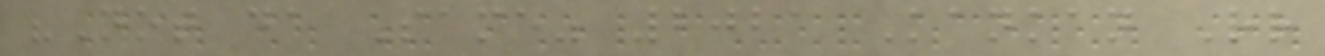"Not da Same" 2021 Kankan Rr
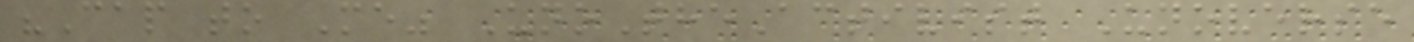"Cap to Me" UnoTheActivist Unoverse
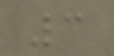3
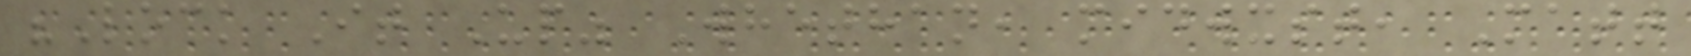"Lock It Up" Whethan, midwxst, Matt
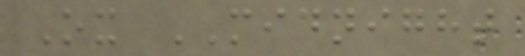Ox MIDNIGHT
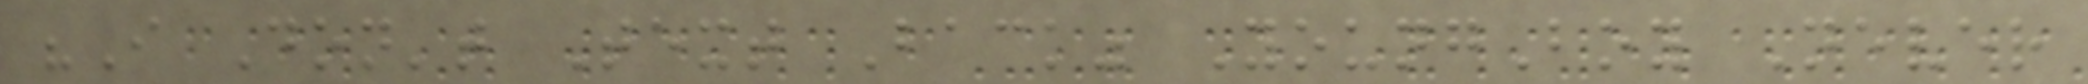"I Don't Text Back" YoungBoy Never
